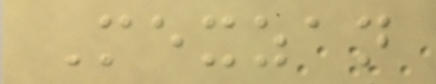Mexzan
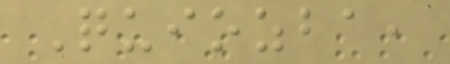Quiozba,
